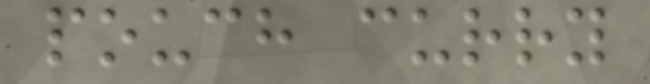pouch curry
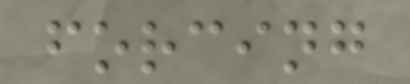forcing
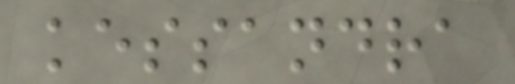kessandra
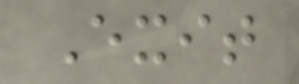Exit
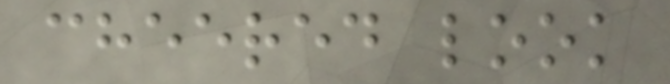cheered look
